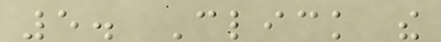5. Click the
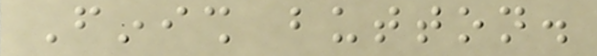Finish button.
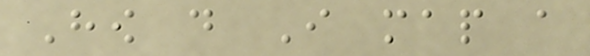How do I map a
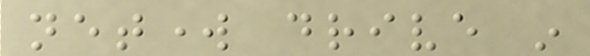network drive in
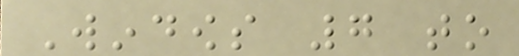Windows 7 to
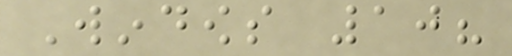Windows 10?
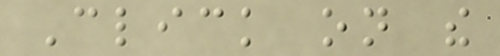Click on the
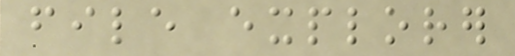file explorer
